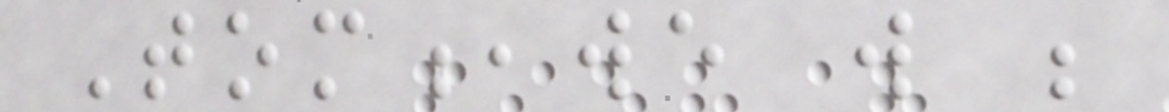Tom,we will be
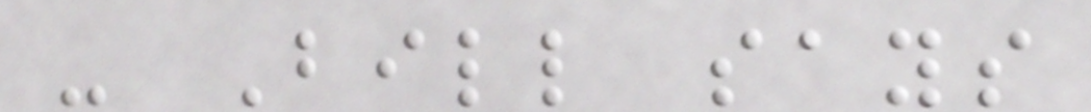- Bill says
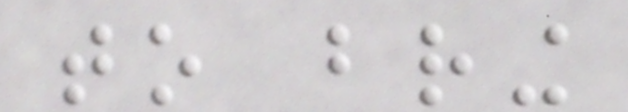to bring
